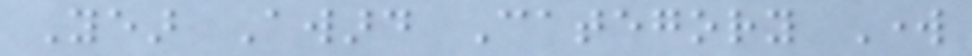Year Award Category Work
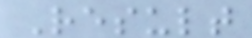Result
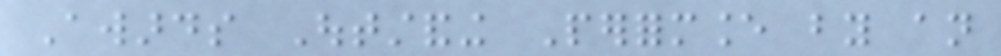Awards Outstanding Performance by an
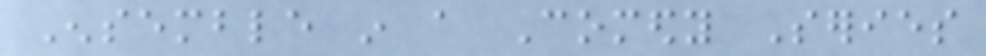Ensemble in a Comedy Series
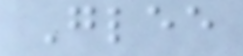Glee
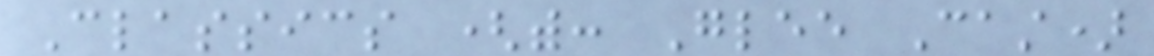Classics (with: Glee Cast)
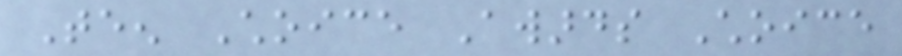Teen Choice Awards Choice
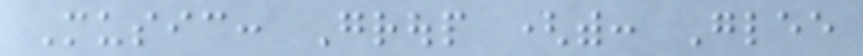Music: Group (with: Glee
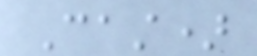Cast)
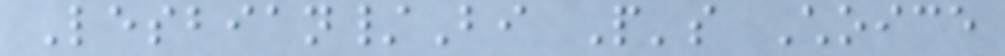Lesbian/Bi People's Choice
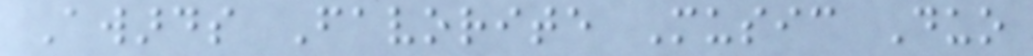Awards Favorite Music Duo
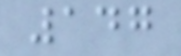147
